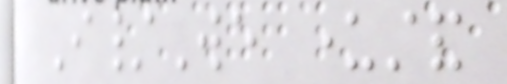I/We understand
